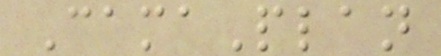CamaPlan
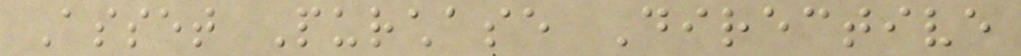Asset Purchase Directive
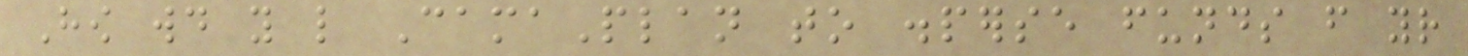How would you like CamaPlan to disperse funds from your
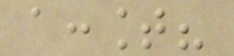account?
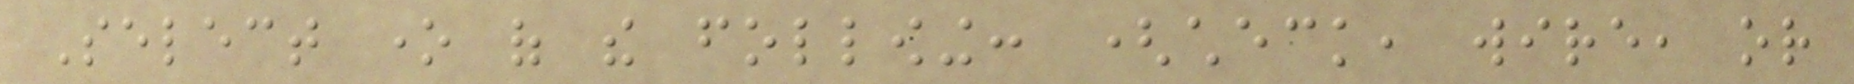Select one of the following: (check, wire, or
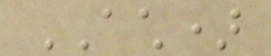ACH)
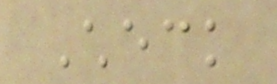Check
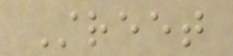Street
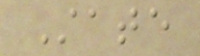State
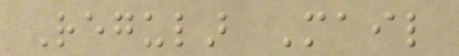Regular Mail
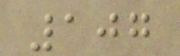107
